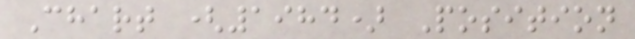Chart (1984) Position
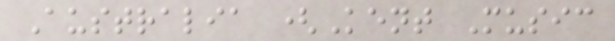Australia (Kent Music
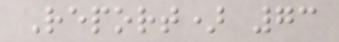Report) 73
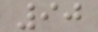90
